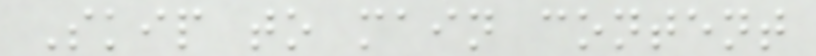Skip to main content
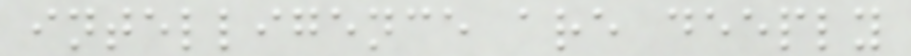intelligence are deeply
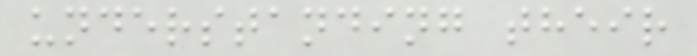understanding their
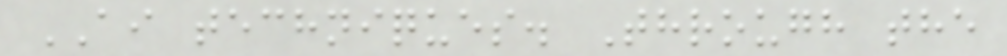AI techniques. Through the
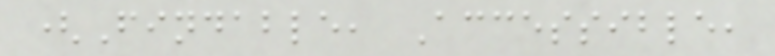(Findable, Accessible,
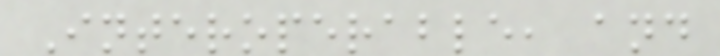Interoperable, and
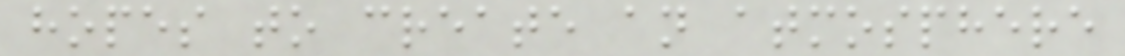hopes to create an atmosphere
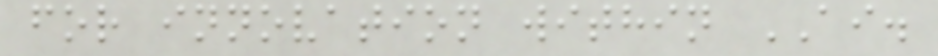for innovation within AI.
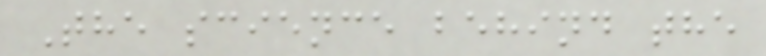The science behind the
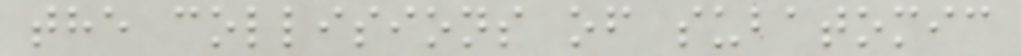the collisions of subatomic
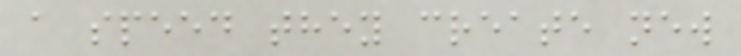a speed they create new
